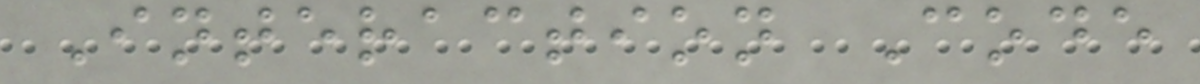Interaction Code
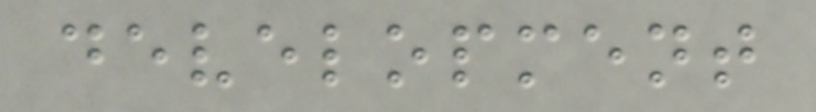development
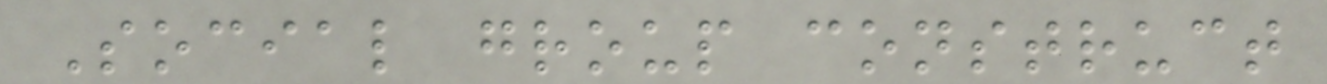Social group construct
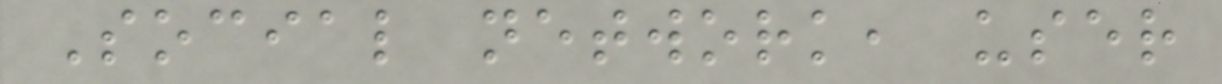Social network, user
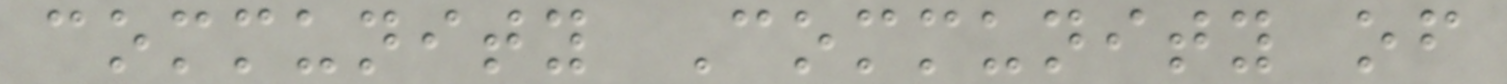community Community of
